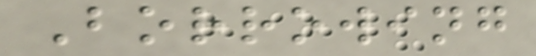Borrowing
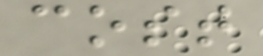cost
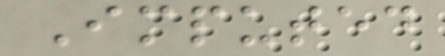Imputed
